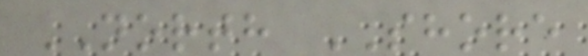NORTH SHORE
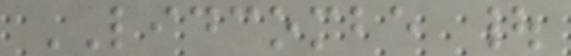LIDCOMBE |
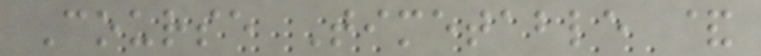Course Timetable &
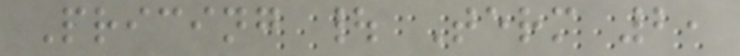Pricing | Term 2,
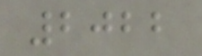2022
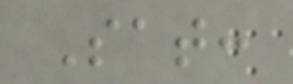Sat:
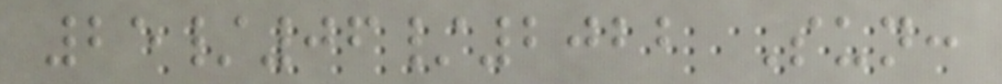25/06/2022 Sun:
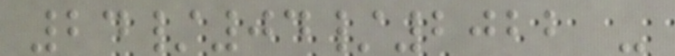24/04/2022 -
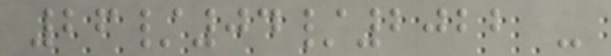26/04/2022 -
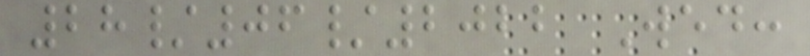28/06/2022 Wed:
